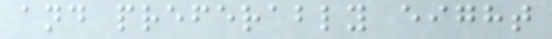and preferably eight
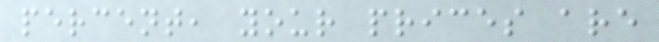percent, your prices are
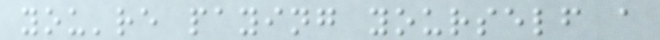you're paying yourself a
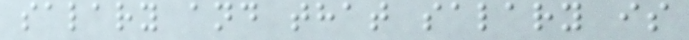salary and that salary is
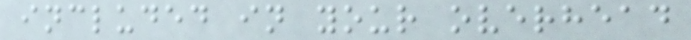included in your overhead
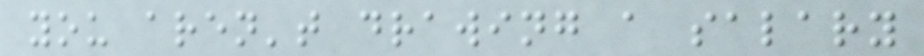you aren't drawing a salary
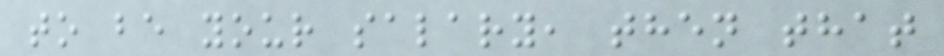to be your salary, then that
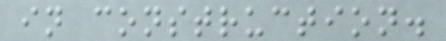in construction.
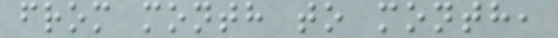from month to month,
